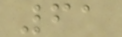61
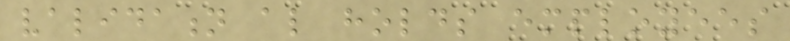validation also holds employees
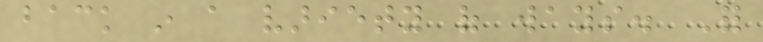back in a variety of ways. For
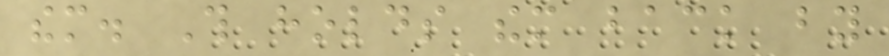them. This holds them back by
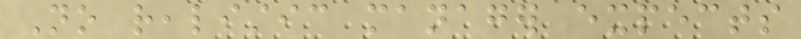No realistic manager expects
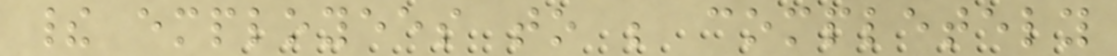their employees to be completely
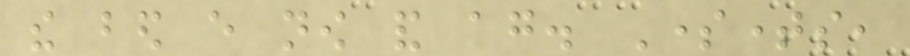the bed every now and again. Sometimes,
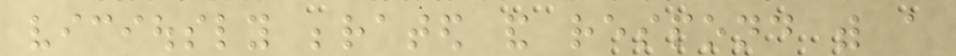viciously berated and respond with a
